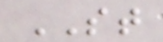ST
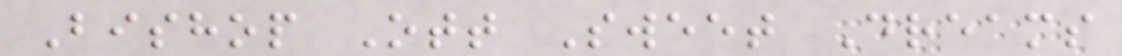Bishop Ott Sweet Dreams
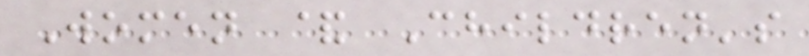Women & Children's
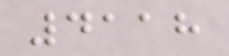4118
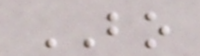BO
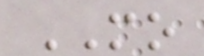MO
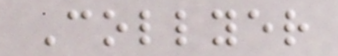Collyer
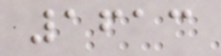1613
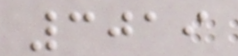3019
